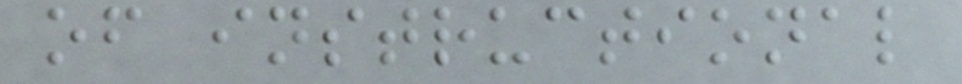of instructional
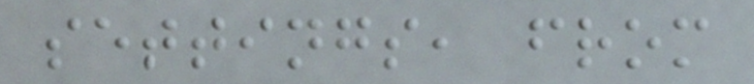settings, from
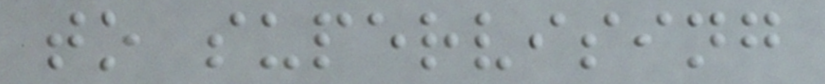to supervising
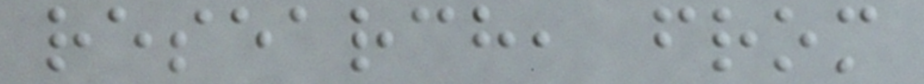research, from
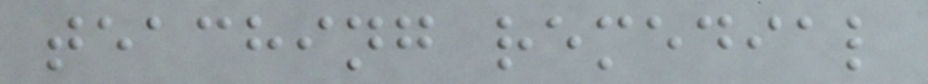teaching remedial
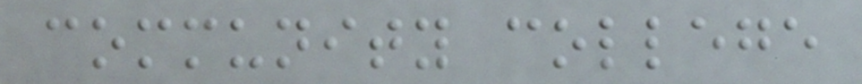community college
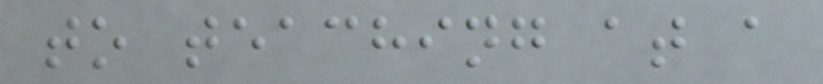to teaching at a
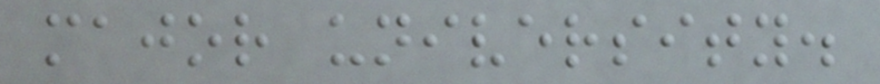major university.
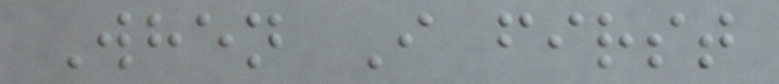When I first
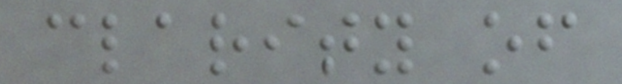clarity of
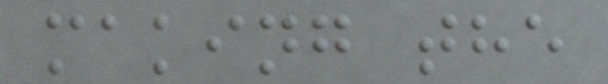making the
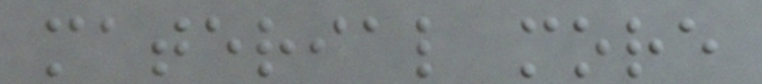material more
